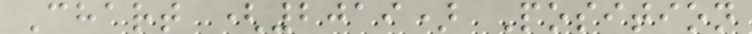Chart (2019) Position
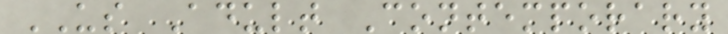US Adult Contemporary
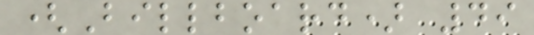(Billboard) 49
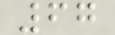67
